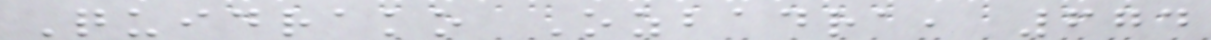Quidrako Ozbadra, 674
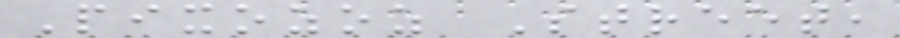Pixozoz Street,
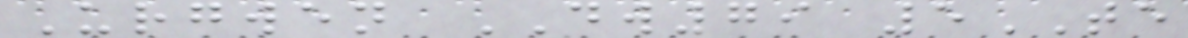Urgwen DW79 5TE
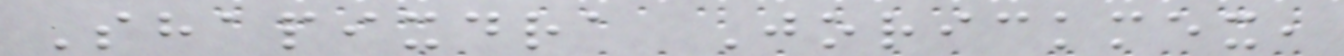Shapixdra Jorickmex,
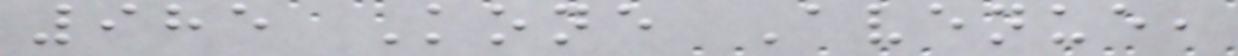985 Kone Avenue,
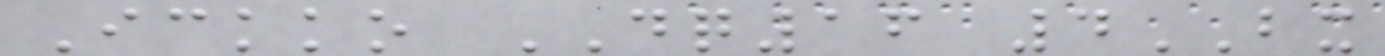Ickko DQ16 4BX
